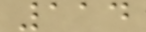114
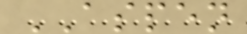ASPEN
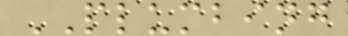PLUMBING
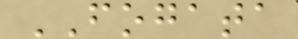FOGATA
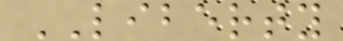LIBERTY
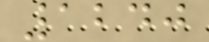1240
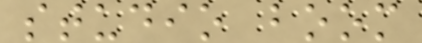studio boom
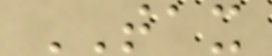TAX
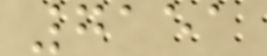7151
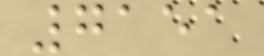7151
